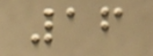16
